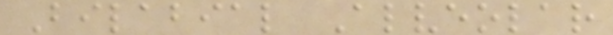Bilabial Alveolar
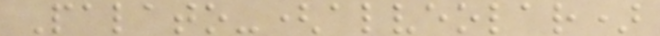Palato-(alveolar)
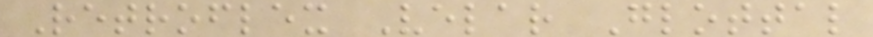Retroflex Velar Glottal
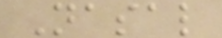Nasal
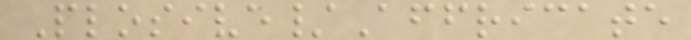Plosive/Affricate
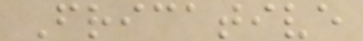Fricative
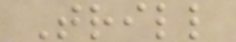Trill
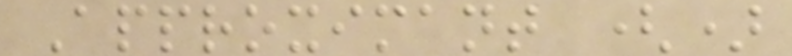Approximant ()
